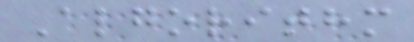Algorithm
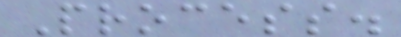Process.
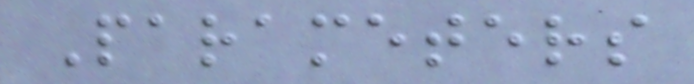Parameters
